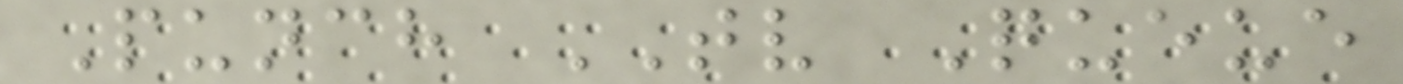Punch TV Queue
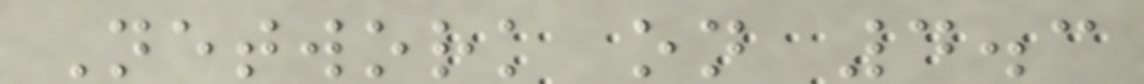Network on 4.3
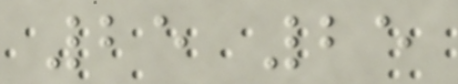25 25
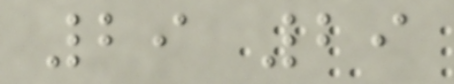29 29
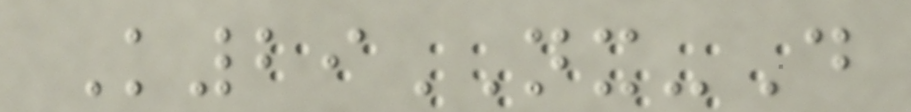K29NX-D
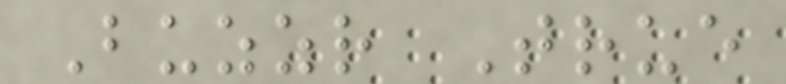Buzzr True
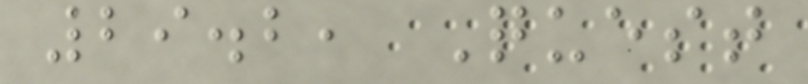29.2, Quest
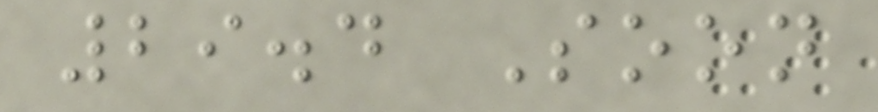29.4 Soon
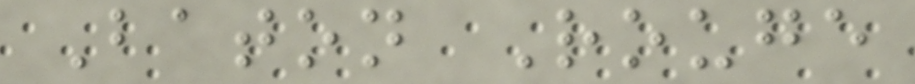Baton Rouge
